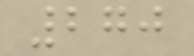270
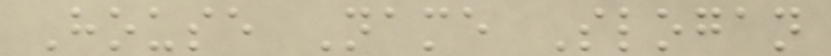House Name Slogan
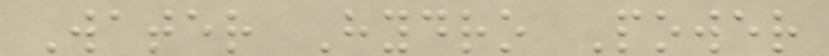Water Hydro Power
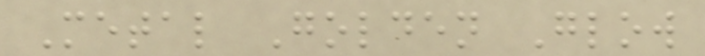Metal Golden Glow
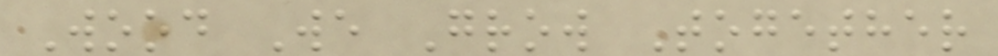Wood We Grow Together
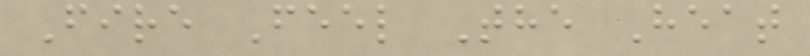Fire Feel The Heat
